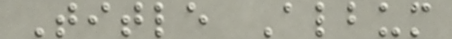Title Album
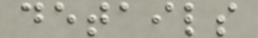details
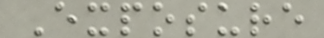Exposure
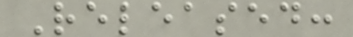Released:
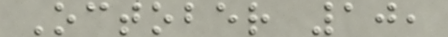October 10,
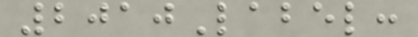2010Label:
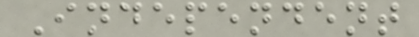Independent
